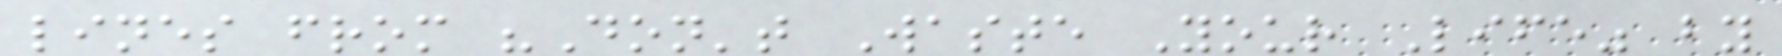lines from "Don't Waste Your Life" by
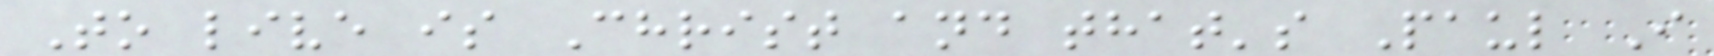To live is Christ and that's Paul I
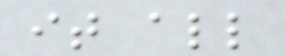it all
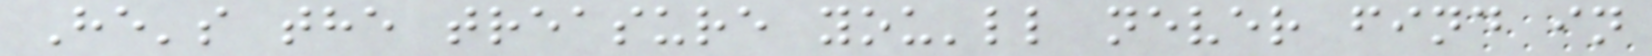He's the treasure you'll never find in
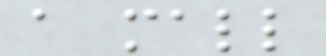a mall
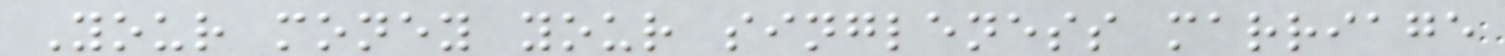Your money your singleness marriage
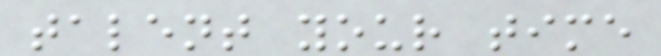talent your time
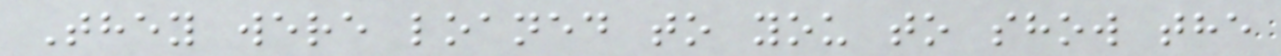They were loaned to you to show the
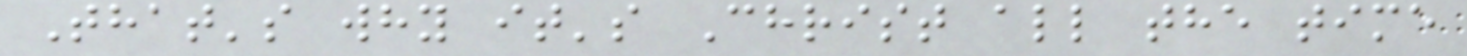That's why it's Christ all the time
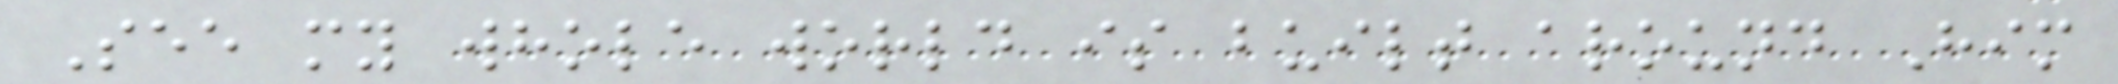See my whole world is built around Him
